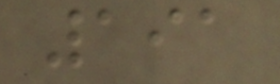191
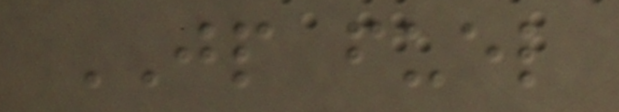JP fuel
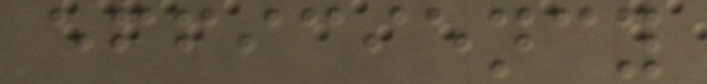efficiency
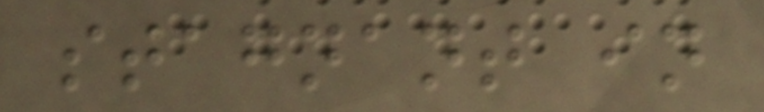stagnant in
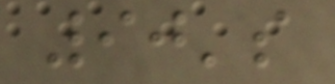90's
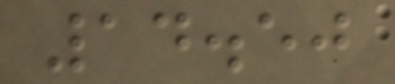14.50
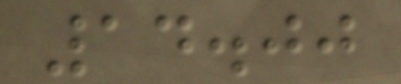14.00
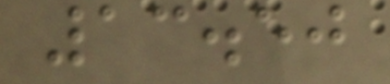13.50
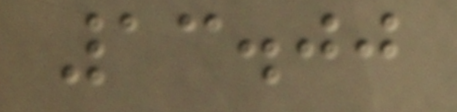13.00
